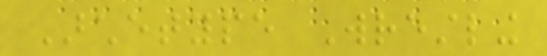Archetype Wrestling
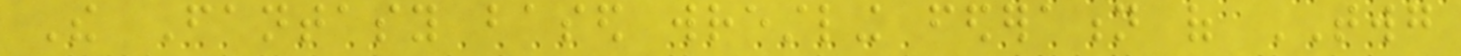The Fantasy based wrestling federation of TWG
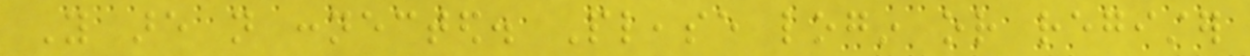You are not connected. Please login or register
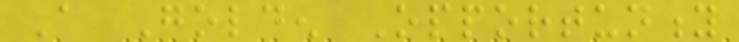A Golden Opportunity
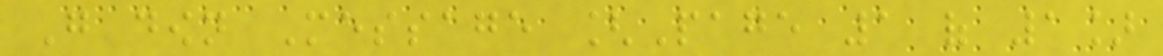Go down Message [Page 1 of 1]
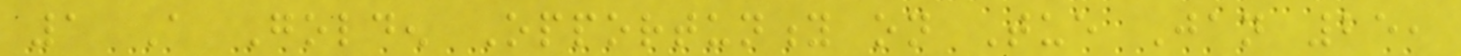1 A Golden Opportunity on Tue Jan 25,
